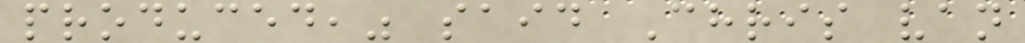produced," said Chris van
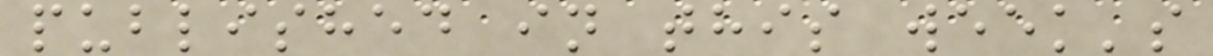published in this week's
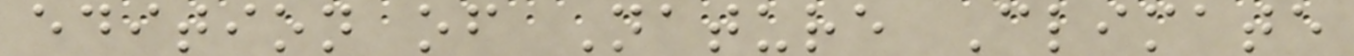edition of Nature Climate
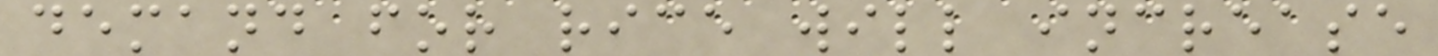demand for rice will increase
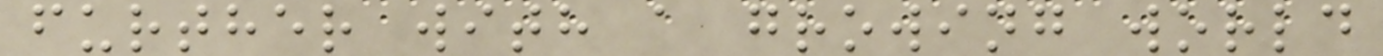further with a growing world
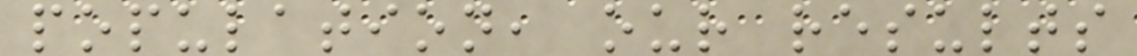population, our results
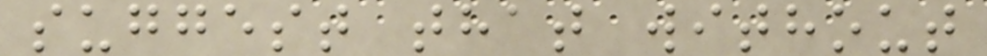suggest that without
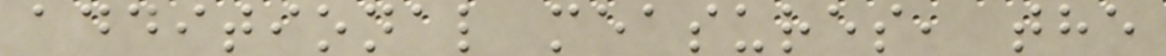additional measures, the
